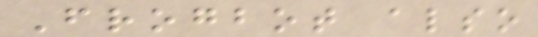Frogbot also
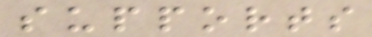supports
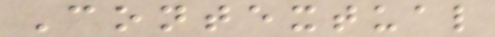Contextual
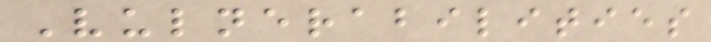Vulnerabilities
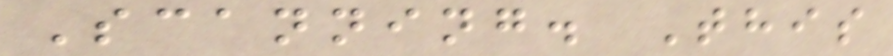Scanning. This
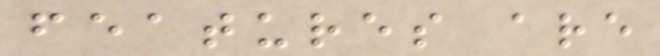features are
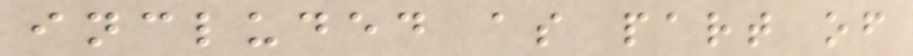included as part of
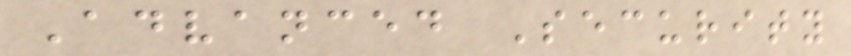Advanced Security
